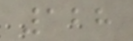128
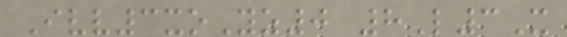Ivv3xoYz0 8L3X
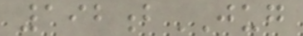192bJUG
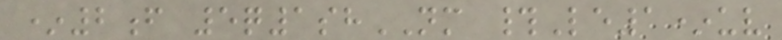*2f 5q1shNM #Le1*uv
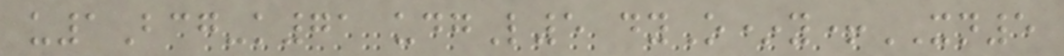u1Bcg-k71 udgL5 dyO*y+XN5
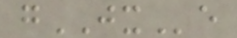gJXe
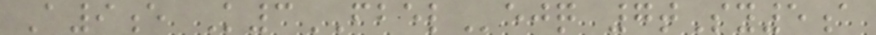A9e K3FBELejq 7tSy5a
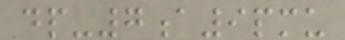dp-7a9pmu
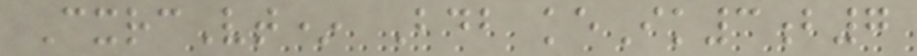CxrcVt* Bdb keIk3b7
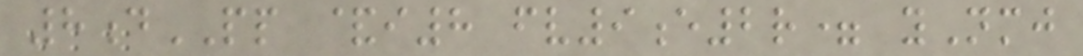8dPP &i8 fv9e2r= yNmj
